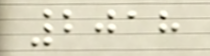2018
